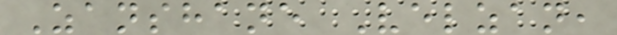Zanshane Velzan,
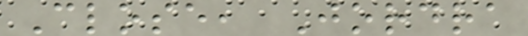Close, Jordra
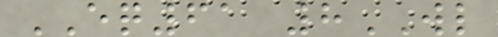EQ61 8WL
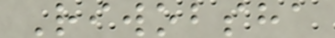Riwobsha
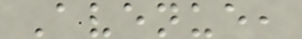Avenue,
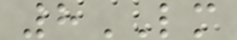8LM
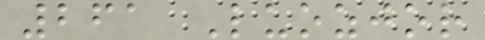261 Luozjor
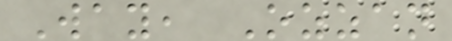Way, Ozzan
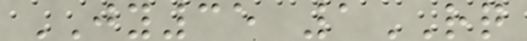JY35 1RQ
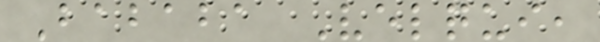Bababa Velqui,
